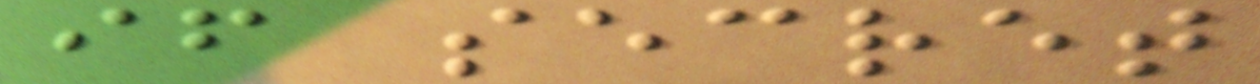if secret
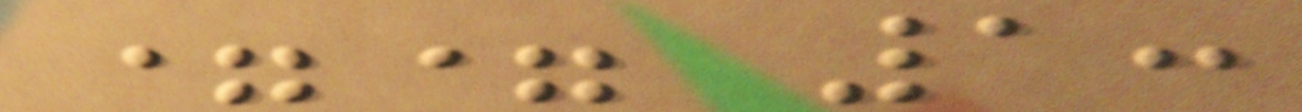== 1:
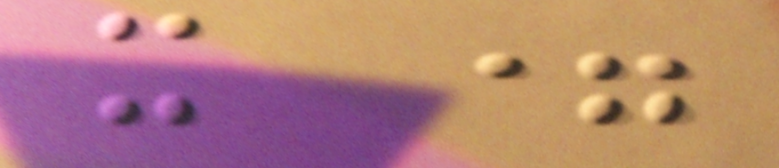x =
